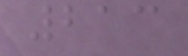213
